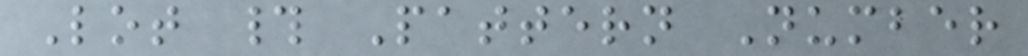Lot # Pattern Number
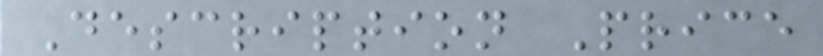Description Price
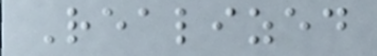Realized
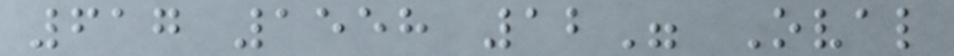617 1558 12" Oval
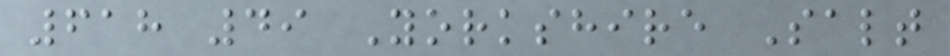618 49 Yorkshire Salt
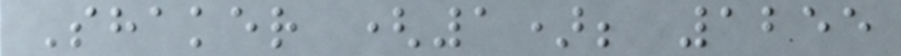Shaker (1); 1255
